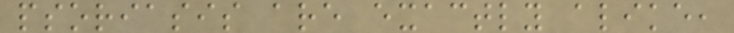psoriasis are exactly alike,
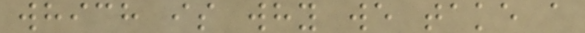which is why we take a
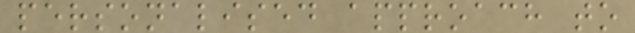personalised approach to
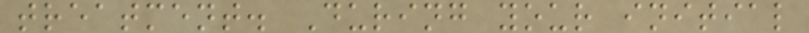treatment. During your initial
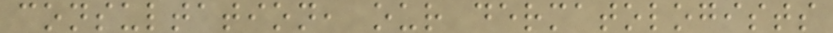consultation, our dermatologists
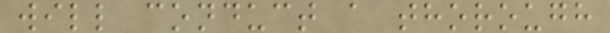will conduct a thorough
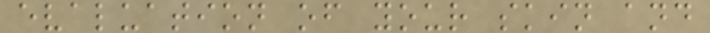evaluation of your skin and
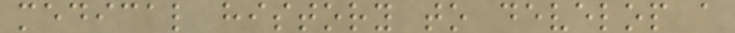medical history to develop a
